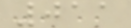011
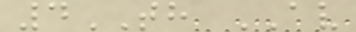4TH AV
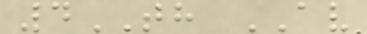4TH AV
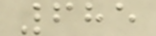685
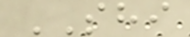SHI
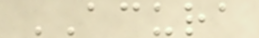ACURA
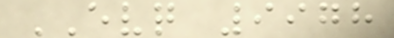EVQ 9978
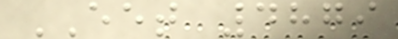EET 4879
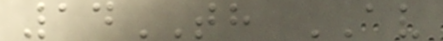14TH AV
